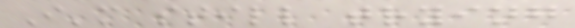I'm still trying
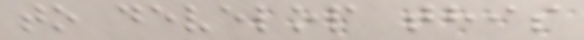to develop this
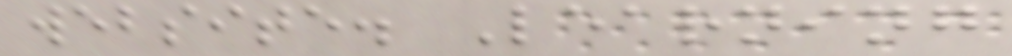website. Learning
